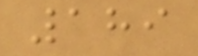189
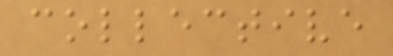collective
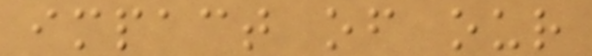impact of our
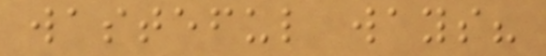wasteful ways?
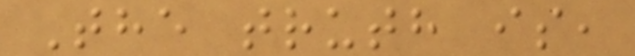The truth is,
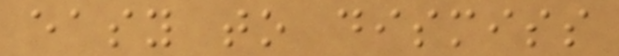easy to dismiss
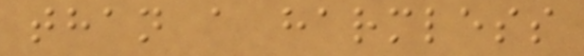than a harmless
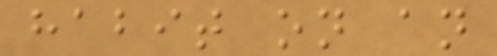habit on an
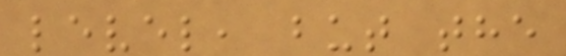level, but the
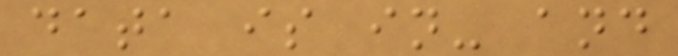data is in- and
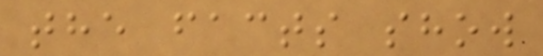the facts show
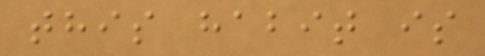this habit is
